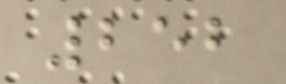252
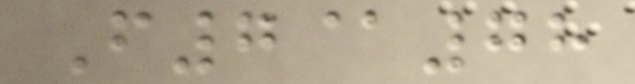F7@78
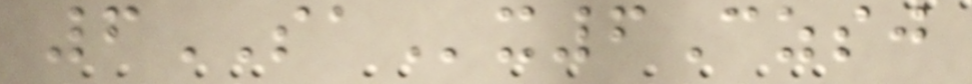6SAx6Czsj
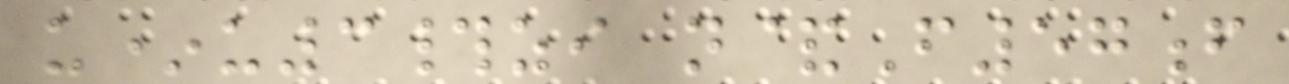u*u3#zi n&F57f
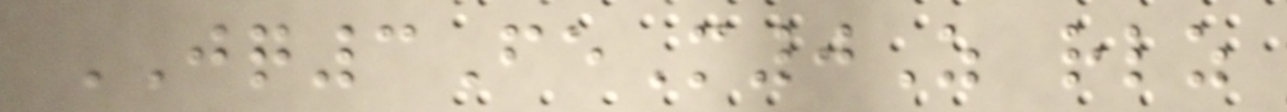JQ3FeM0Z rlz
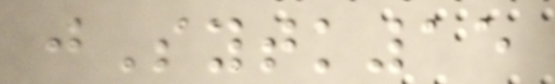jSytk15
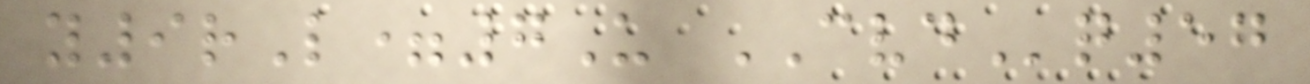y9rL=7U CVDq57
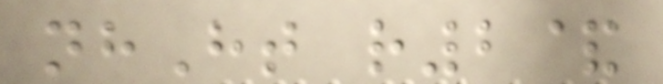nhHt r2&
